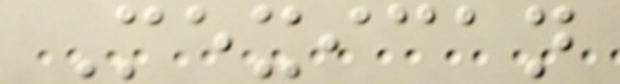Mexican
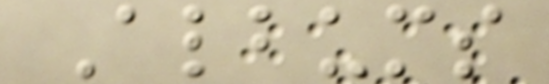Albums
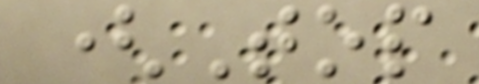(Top
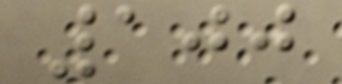100
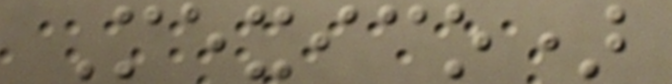Mexico)
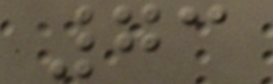73
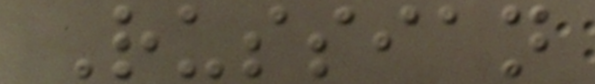Russian
